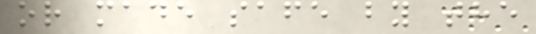or made safe by the
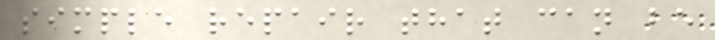simple repair that can be
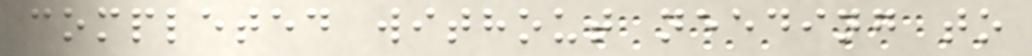completed without needing to
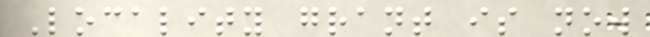Locality grant is now
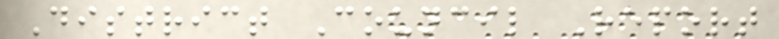District Council Report
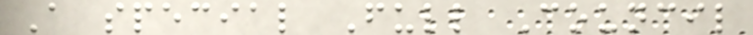A special Full Council
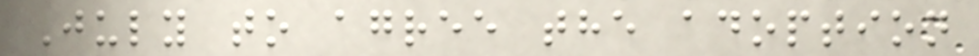July to agree the adoption
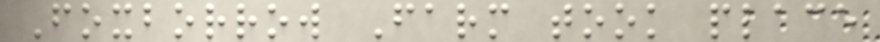Foxborrow Farm took place
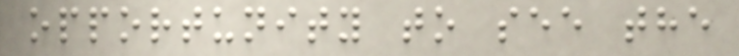opportunity to see the
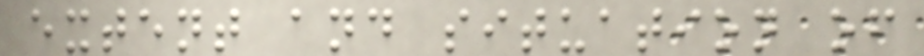extent and situation of
